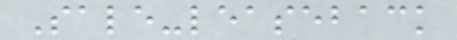Sale-leaseback
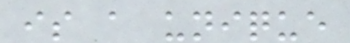is a unique
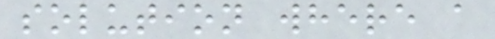solution where a
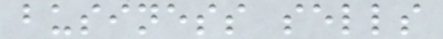business sells
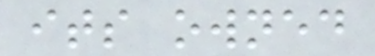its owned
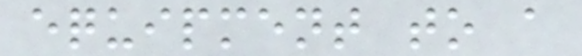equipment to a
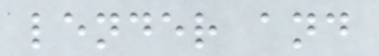lender and
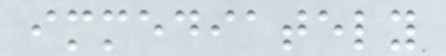immediately
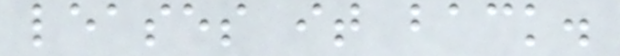leases it back.
